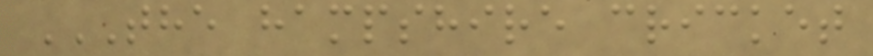THE HAMPSHIRE CRICKET
